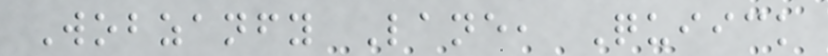Wobzanfy Lane, Quiick
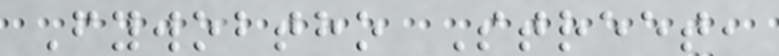Fywobtho Street,
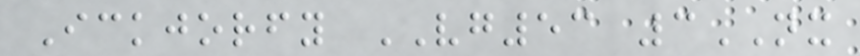Ickjorfy VG53 3NX
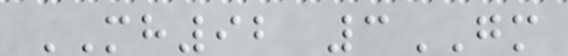MH92 3GM
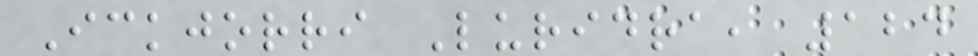Ickjorri Luridra, 124
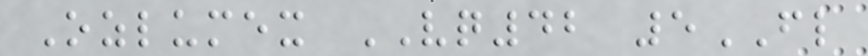Ozlumex VQ42 5FL
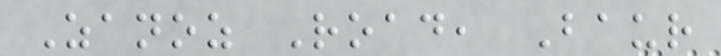Zanoz Road, Baur
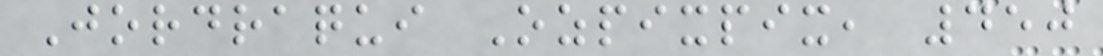Jordraqui Ozpixpix, 450
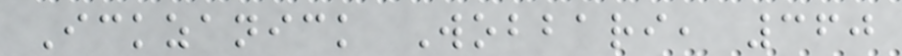Ickzanick Wobbari, 360
